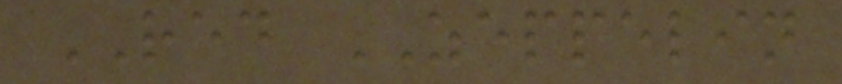RED ZEPPELIN
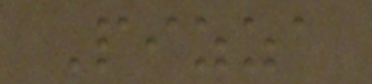Pizza
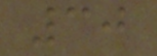30
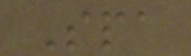Spa
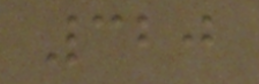320
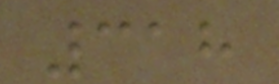318
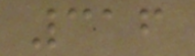316
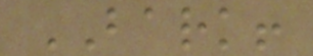BARK!
